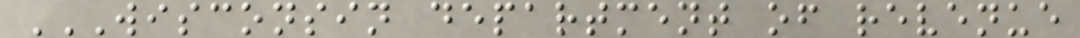WISCONSIN DEPARTMENT OF REVENUE
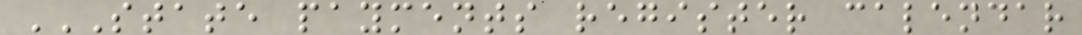STATE PAYMENTS REGISTER CALENDAR
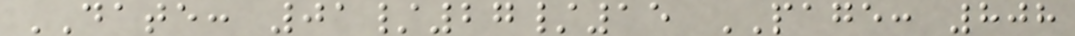DATE: 01/27/15 PAGE: 808
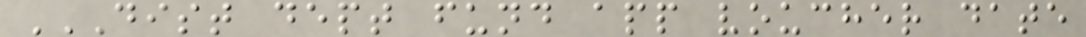DIST DEPT FUND APP VOUCHER DATE
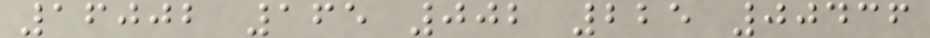16002 165 002 225 00436
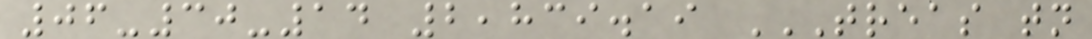06-30-14 2,839.19 TREAS TN
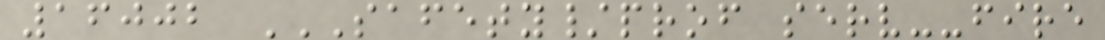16002 SAFETY/PROF SERV--FIRE
